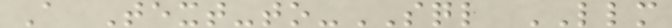A Text-to-SQL LLM
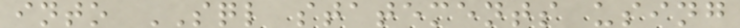into SQL statements using
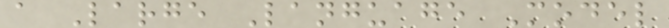a Large Language Model
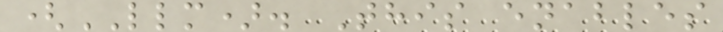(LLM). This enables
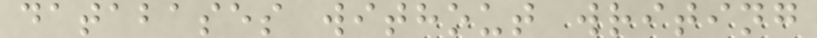databases without writing
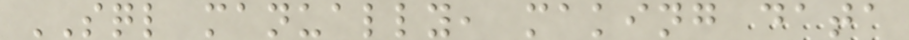SQL manually, making data
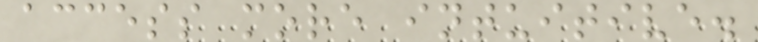access more intuitive.
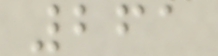261
